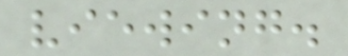viewing.
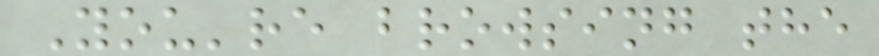You're browsing the
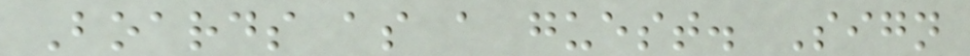Boards as a guest. Sign
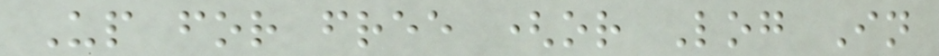Up for free (or Log In
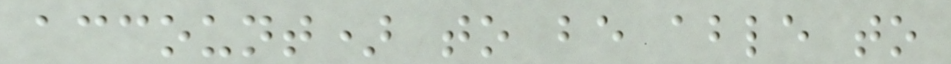account) to be able to
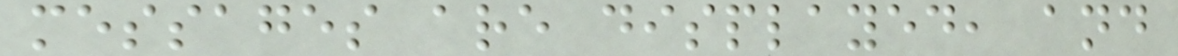messages are displayed, and
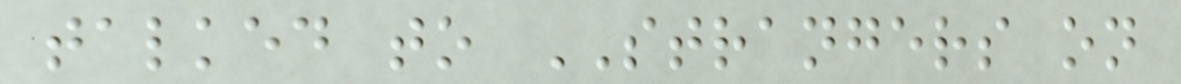talked to STRANGERS on
